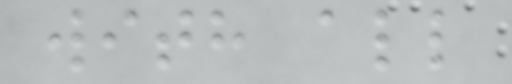with all
